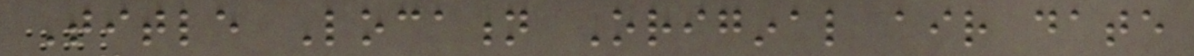Title Location Original air date
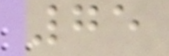75
